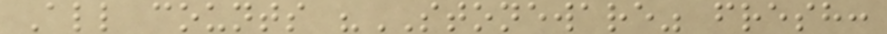All counts "STONEWARE" fresh:
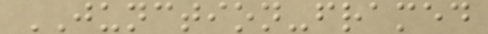JUNCTION-framed
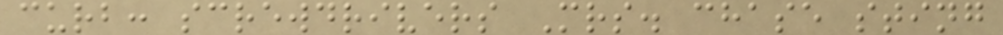curb: screwdrivers Mrs. chase sting
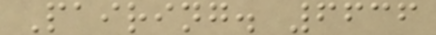Pairing. 6636
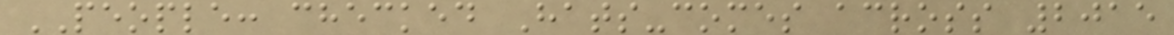PEOPLE: checked Hats-comes across 2015
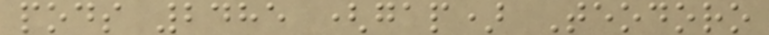pods 2485 (gap) Teodoro
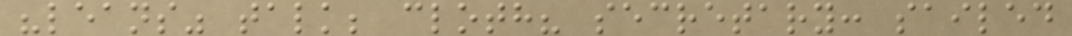"leans" talk; cloth? secretary: sailed
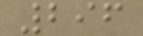296
